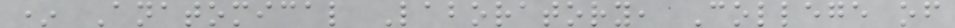* Anatomical Laboratory, College of
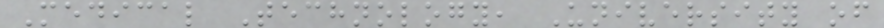Medical Technology, University of
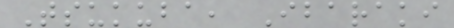Tsukuba, Ibaraki
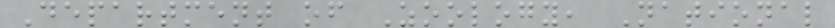Department of Zoology, National
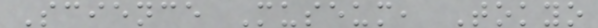Science Museum, Tokyo
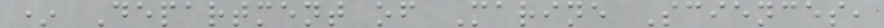* Department of Marine Sciences,
